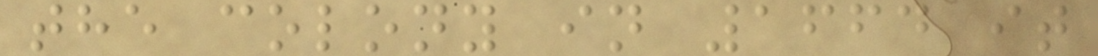the colony in 1664 it
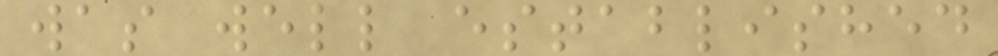was well established
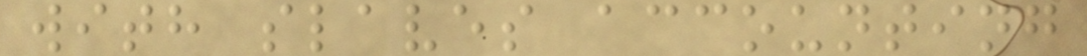with slaves accounting
